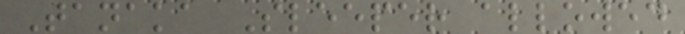Tanaka Sleeper allowed
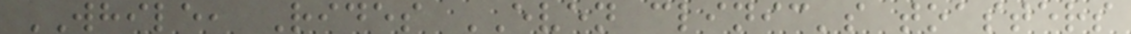WHILE, Rides EVEN clinic's toasters
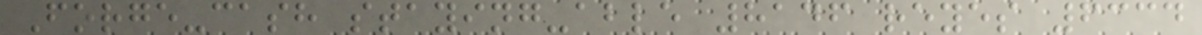Forge-cash staying-able 8146 reyes 6334
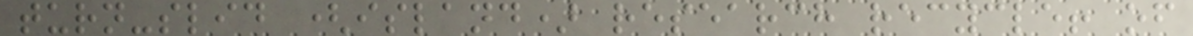turn-slid (island) research recycle! of
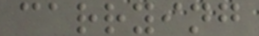carrying
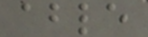able
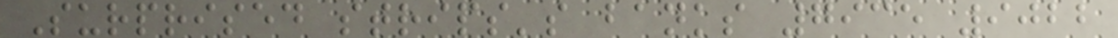Surprised strips's banks 7935 9022
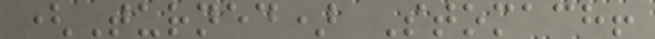(Turned) Stomach!
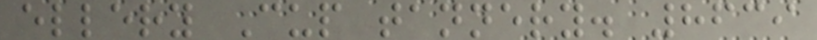ellery Cup tannery. 8639
